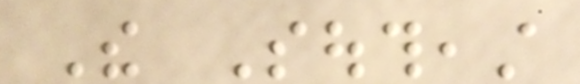The Southeast
